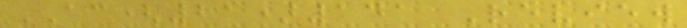AC(21)141 Review
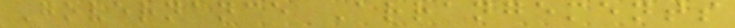Governance Arrangements
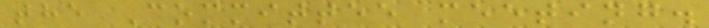the Committee meeting.
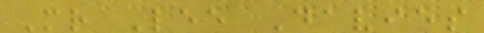Mr Lee Davies
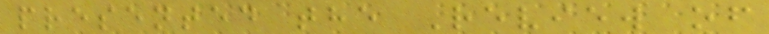presented the Review of
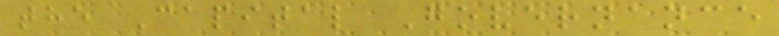the Capital Governance
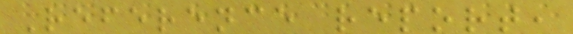Reference report,
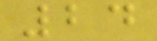24
